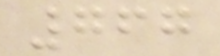767
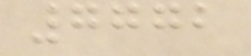7772
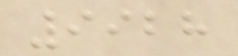9928
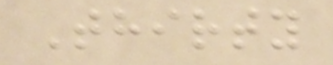Thirty
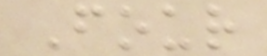Four
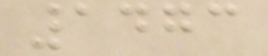1473
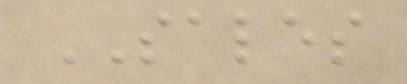SALES
